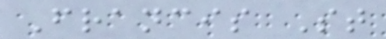Francis St
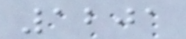1201
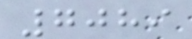7089
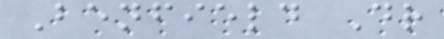Benfield Dr
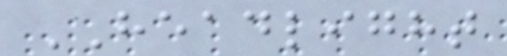HEADLIGHT
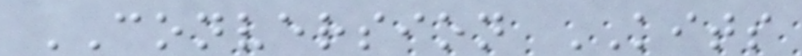CONVERSION KITS
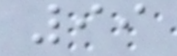99
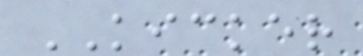KICKER
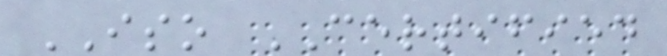ISO CERTIFIED
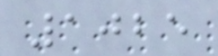1025
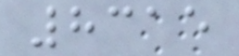8315
